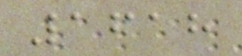1618
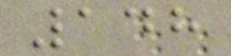148
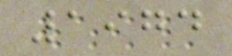1974
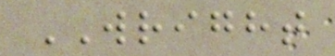WRIGHT
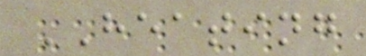HEATING
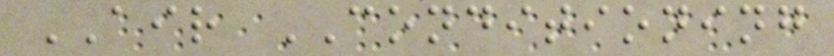AIR CONDITIONING
